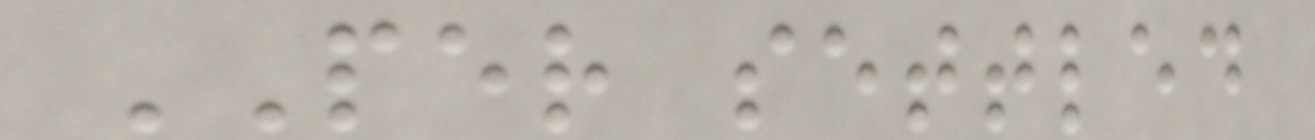PER settled
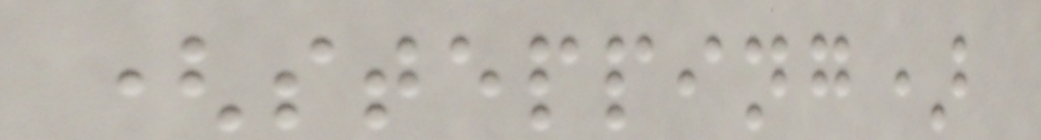(stepping)
